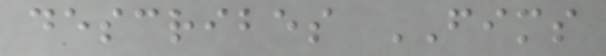describes FIMS
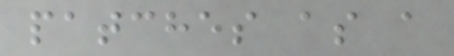patches as a
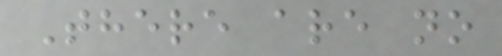There are no
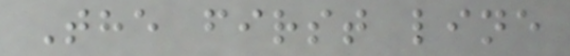The first line
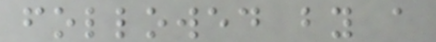followed by a
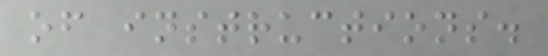of instructions.
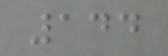144
